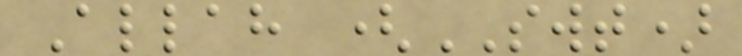Allah (SWT)
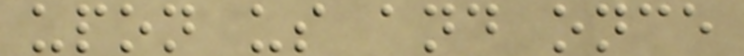upon us and once
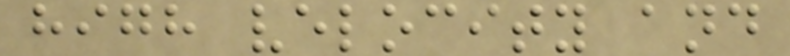high velocity and
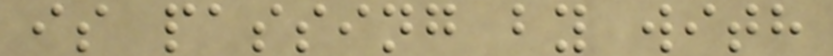is passing by with
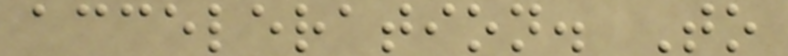acceleration. To
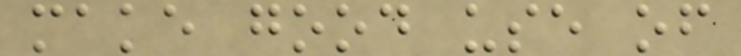make good use of
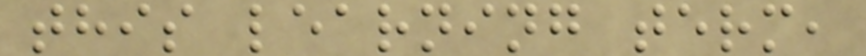this learning term,
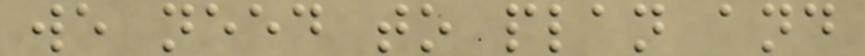we need to plan and
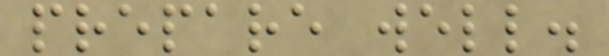prepare well.
